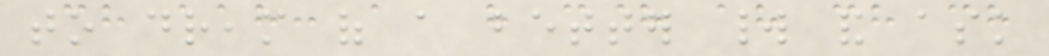to dream of a better world and ask
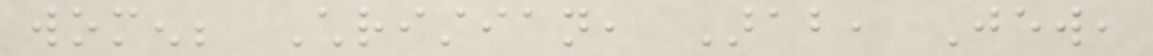women; Christian, Arab, Jew,
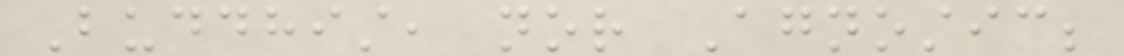Buddhist, nor Agnostic;
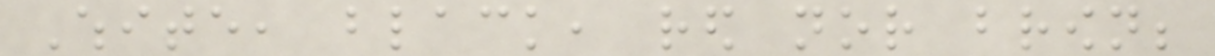White, black, red nor brown;
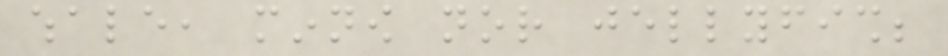whale, minnow nor jellyfish;
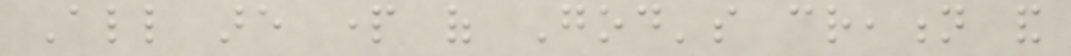All are part of God's creation and
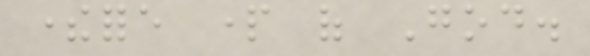therefore part of God.
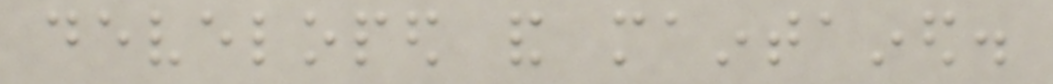developed and maintained.
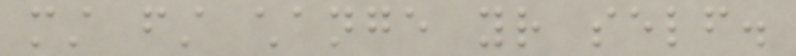must first change your self.
